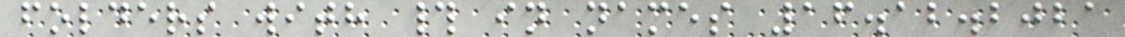folders with # in names 16.12.2021
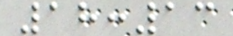18:13
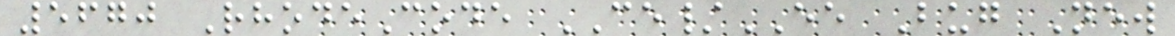5670 RhodeCode CE/EE Bug New
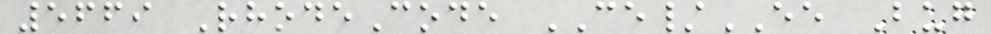5669 RhodeCode CE/EE Bug
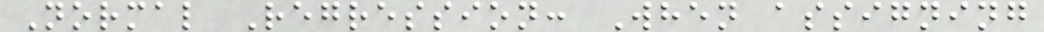Normal Regression: When assigning
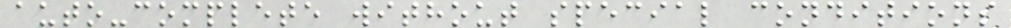auto-complete without special conditions
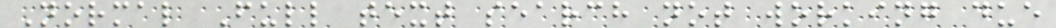Normal Full text search not working due
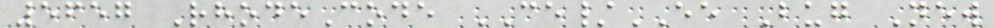5657 RhodeCode CE/EE Bug New
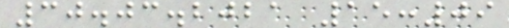30.03.2021 15:09
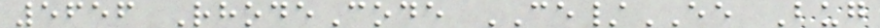5656 RhodeCode CE/EE Bug
